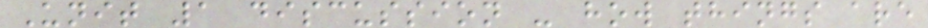Unit 1 discussion - how things are
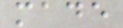made
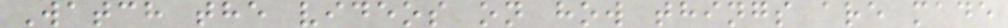Watch the videos on how things are made
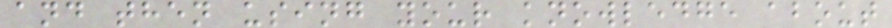and then using your knowledge about
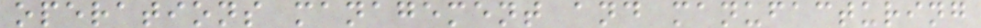operations management and manufacturing
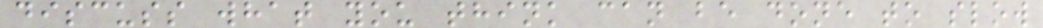discuss what you think can be done to slow
